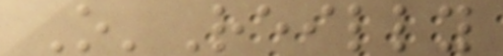O'Reilly
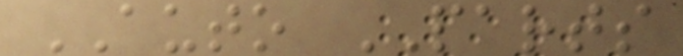AUTO PARTS
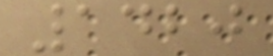1420
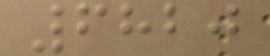6820
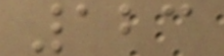123
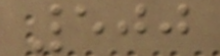500
